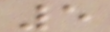5
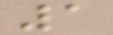1
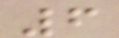6
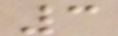3
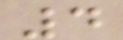4
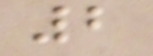2
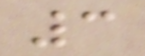3
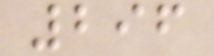296
